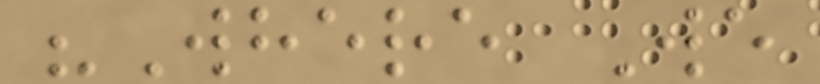"Where We
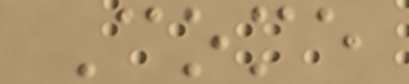Come
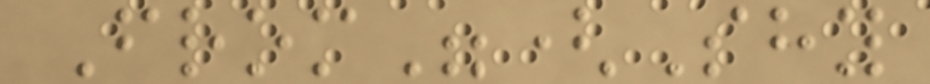From"(Shy
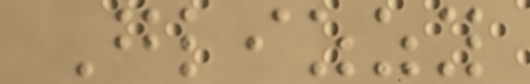Glizzy
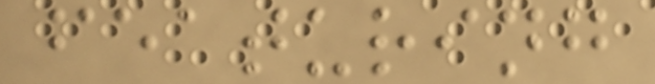featuring
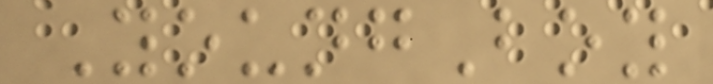YoungBoy
